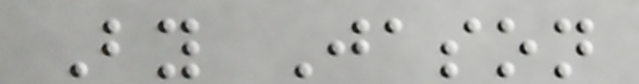By Jason
